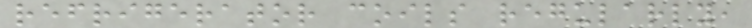refrigerator coils regularly,
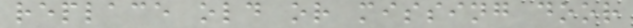replace old or missing door
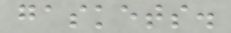gaskets.
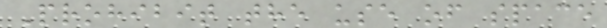Prohibit the use of space
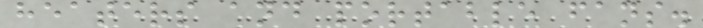heaters and portable fans.
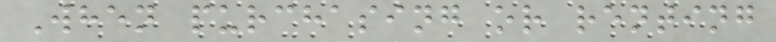When purchasing or renting
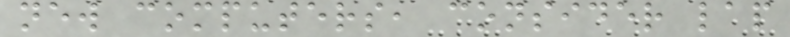new computers, consider lap
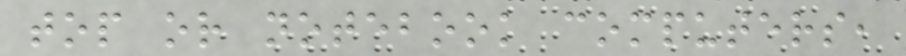top or notebook computers,
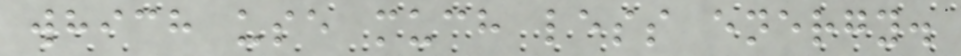which use much less energy.
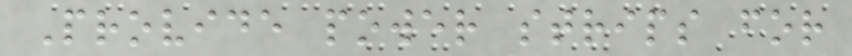Provide power strips for
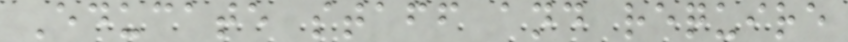Educate staff and require
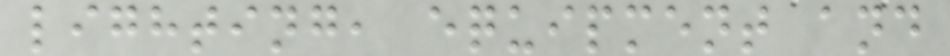lighting, equipment and
